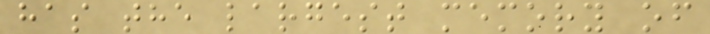has the largest memory of
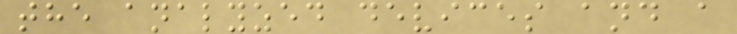the analyzed devices and a
